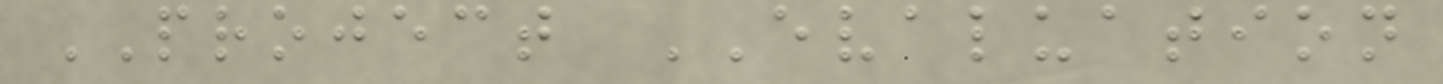PROJECT EVALUATION
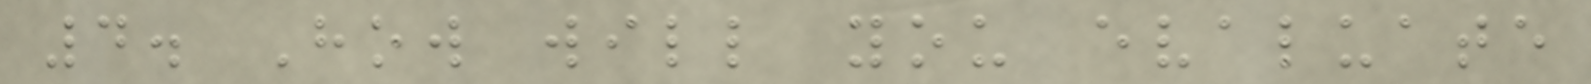4. How will you evaluate
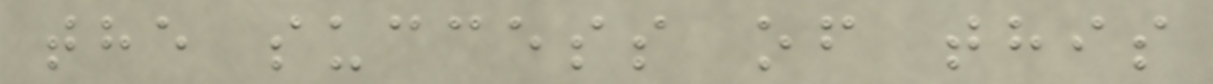the success of this
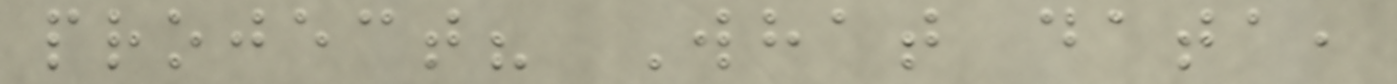project? What data,
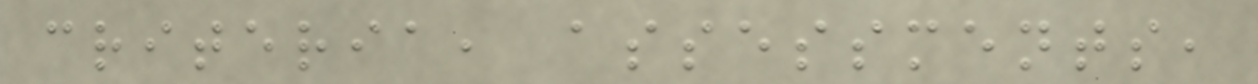criteria, assessments,
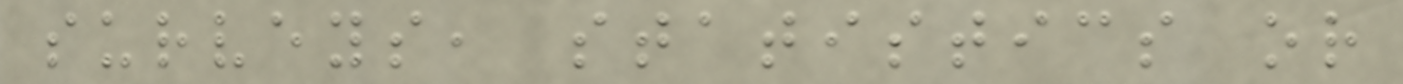surveys, statistics or
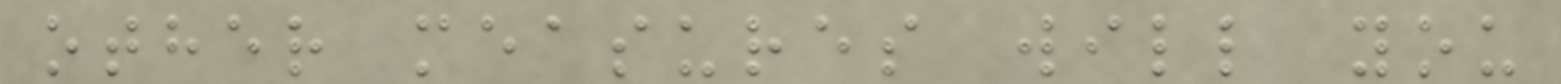other measures will you
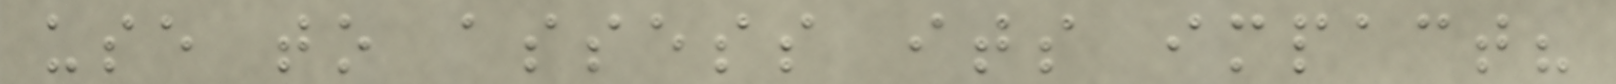use to assess its impact?
